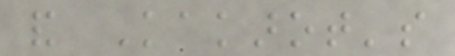and Kakarot's
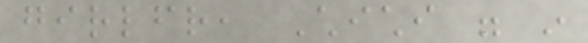girlfriend, Chichi were in
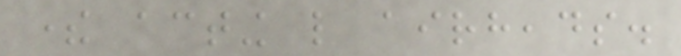there acting like airheads.
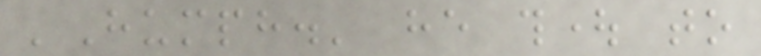'Humph.' he thought to
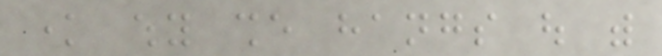know why she hangs out with
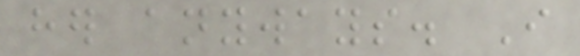her anyways. I
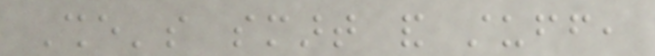She's smart and stuff,
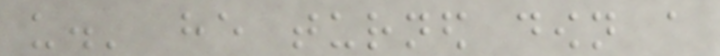us.' he turned down a
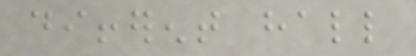different hall
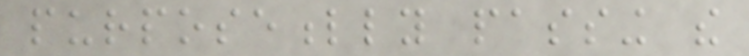purposefully passing the
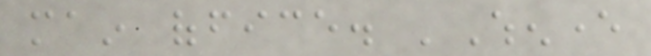main office. 'Whenever
